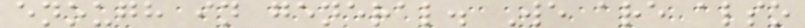enough in general. We are also
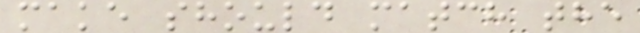make should match the
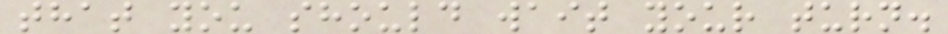that you should wait your turn.
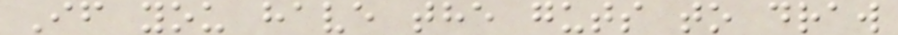If you have the guts to draw
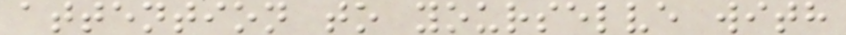attention to yourselve with
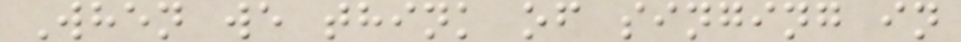When we think of singing in
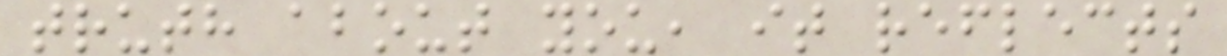truth about you, it reflects
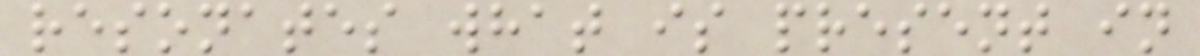resonates what is present in
